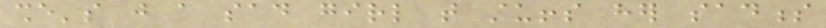she's just a sad girl that stuffs her sadness
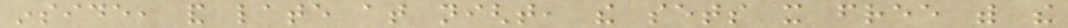inside, and late at night, the sets it free with the
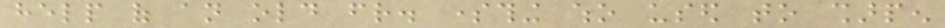help of an old friend. something who used to sharpen
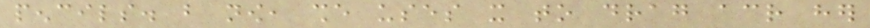pencils. but now, she uses it to drag across her
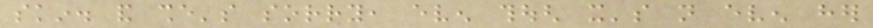skin. and she's sorry, even though it's not even her
